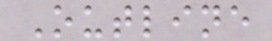Outline
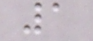1
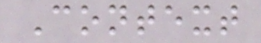Context
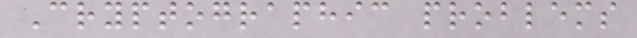Cryptographic problems
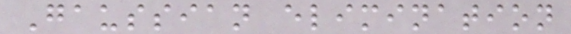Gaussian elimination
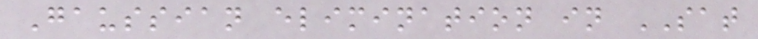Gaussian elimination in SAT
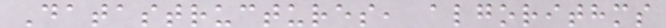Datastructures, algorithms
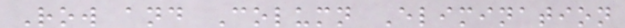Row and Column Elimination
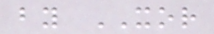by XOR
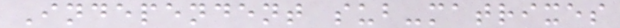Independent sub-matrixes
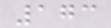173
